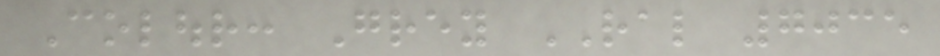Colour: Grey RAL 7035
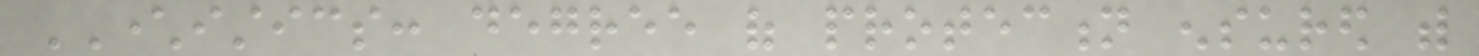CHARACTERISTICS: degree of protection ensured with
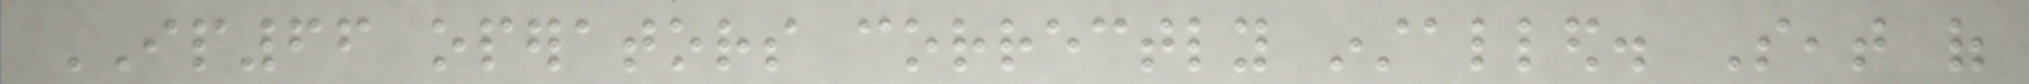IP66 operators correctly installed. Seat of
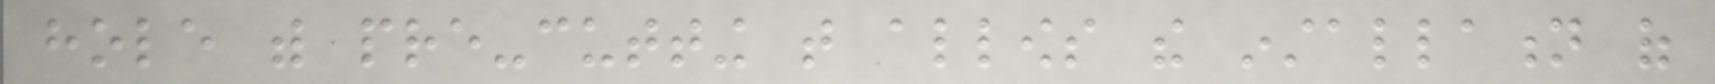hole with pre-cutting that allows the installation of
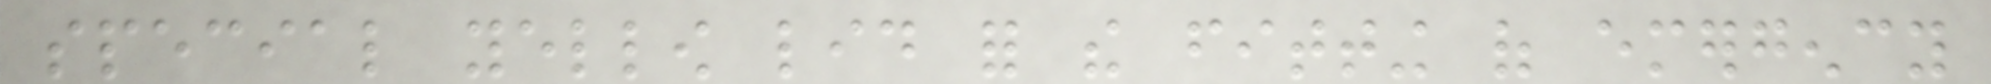special yellow lid for the fitting of emergency
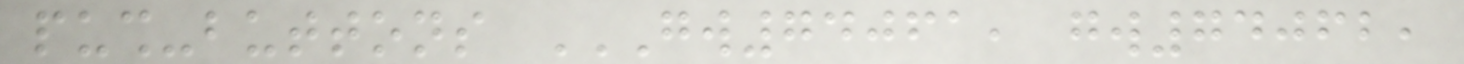push-buttons GW74061, GW74062,
